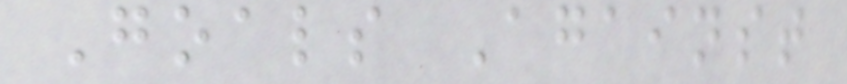Goals Against
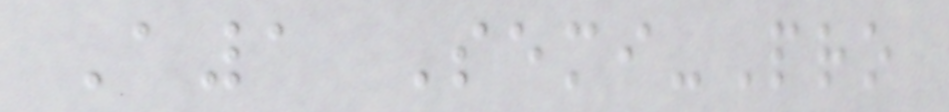A1 Semi-Pro
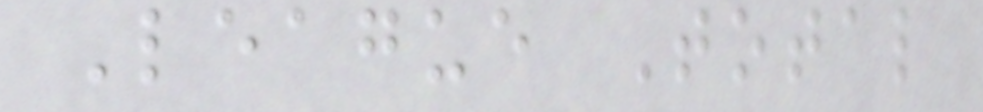League Total
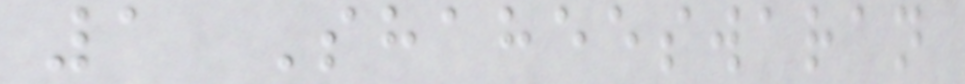1 Shaheeswaran
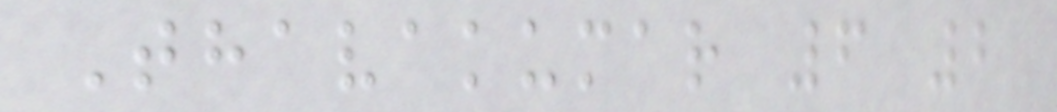Thavakumar 6 2
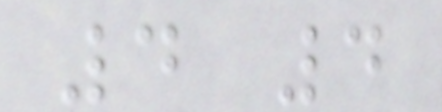4 4
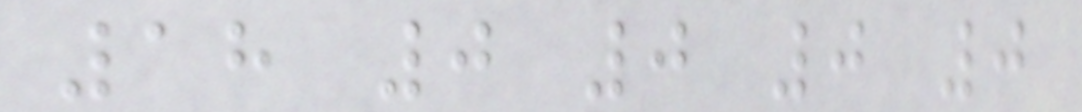18 0 0 0 0
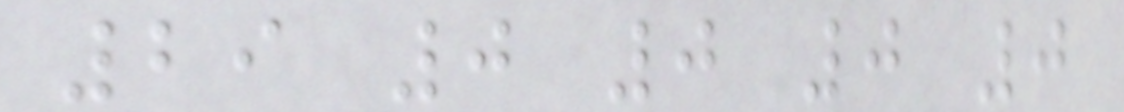29 0 0 0 0
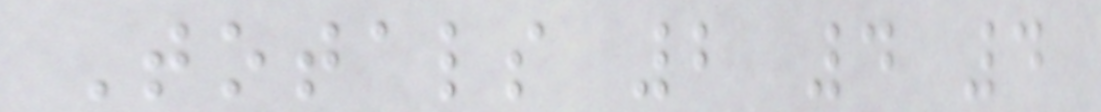Totals 2 4 4
